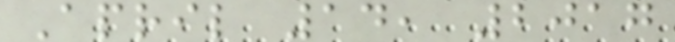April 14, 2017
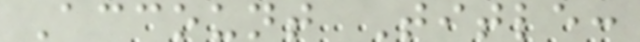Account Title:
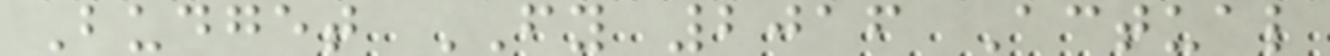Budget FY 2016 Actual
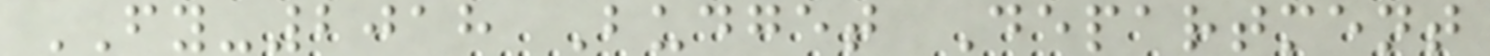FY-2018 Budget Department
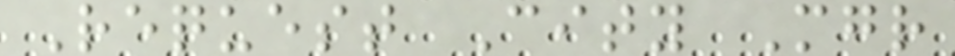Request City Mgr
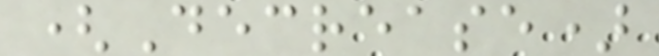(Decrease)
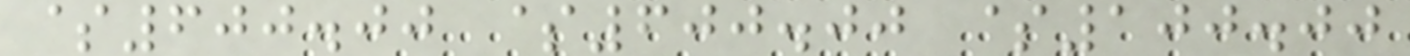$600.00 $600.00 $100.00
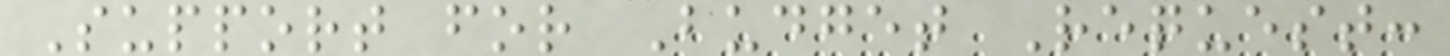Support for Budget Request:
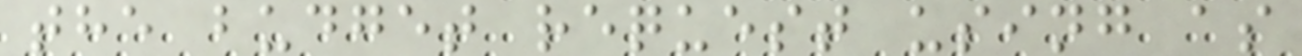the budget request using as
